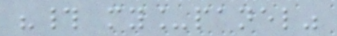"# my_panel"
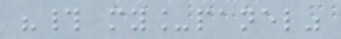"# my_panel"
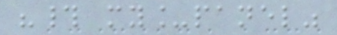"# my_panel"
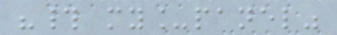"# my_panel"
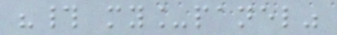"# my_panel"
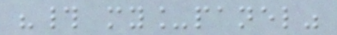"# my_panel"
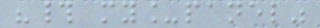"# my_panel"
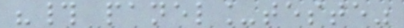"# panel_teste"
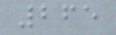265
